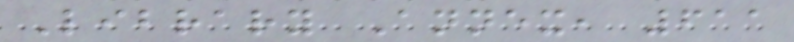Library Annex, 611
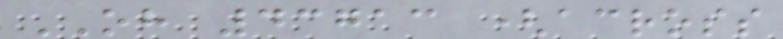OH 43713 (across
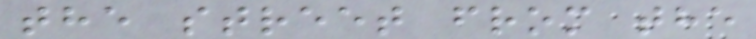the street from the
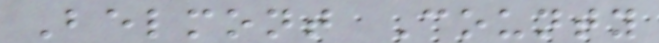Belmont County
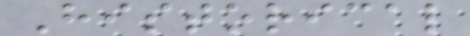Historical
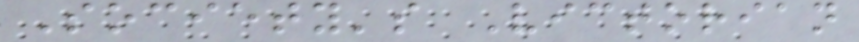Society's Victorian
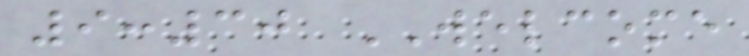9:30 WELCOME
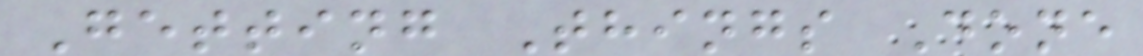Getting Things Done
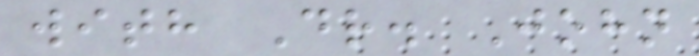with Dr. John
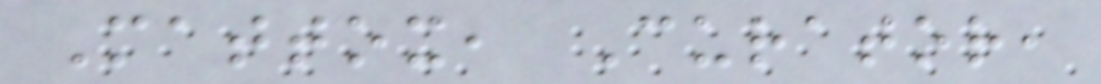Mattox, Curator,
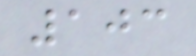103
